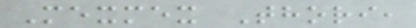Mexmex Thori,
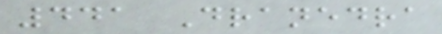441 Dranedra
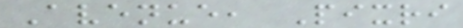Avenue, Pixri
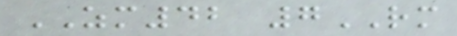ZM42 7RM
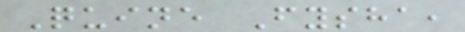Quine Fysha,
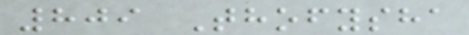809 Thofysha
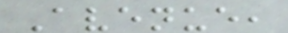Avenue,
